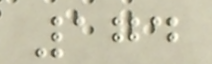174
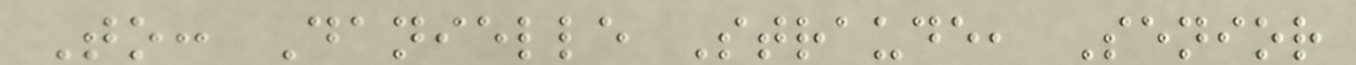To: Danielle Straude, Senior
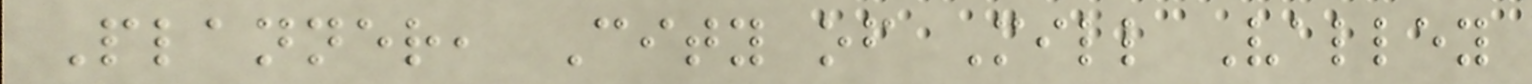Planner, City of Mill Valley
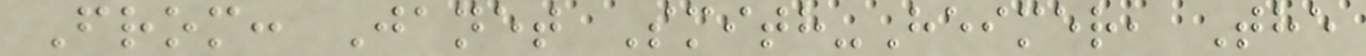From: Janet Smith-Heimer, The
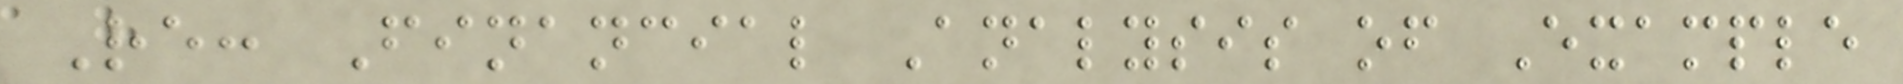Re: Financial Analysis of Example
